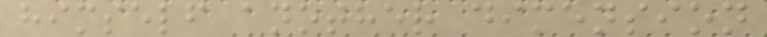himself another dimension
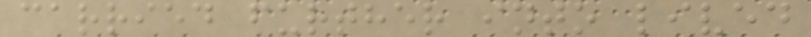carried further into lived
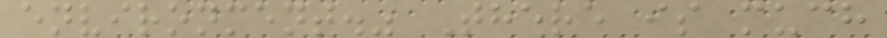environment." There is much
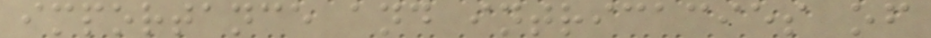importance and intricacies of
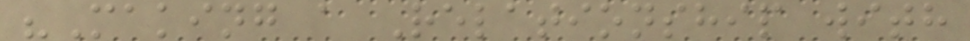"Making a Relationship with
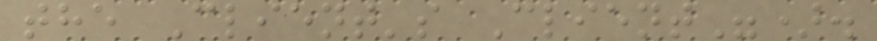the Client's Client").
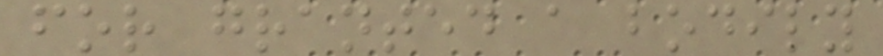for granted a bodily
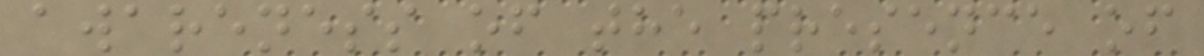awareness of the presence of
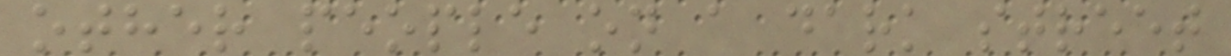other people on a dark street
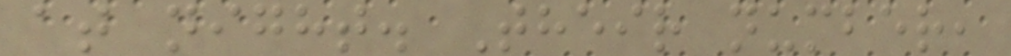at night. Their number,
